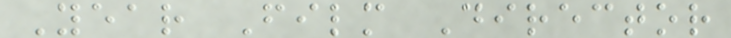Year Film Director
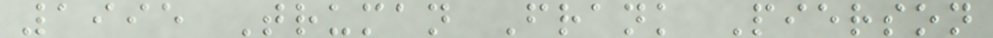1995 Truman Frank Pierson
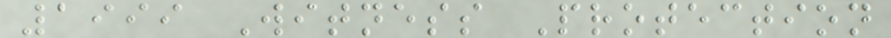1999 Witness Protection
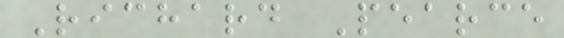Richard Pearce
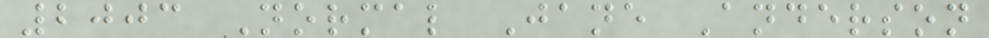2003 Normal Jane Anderson
